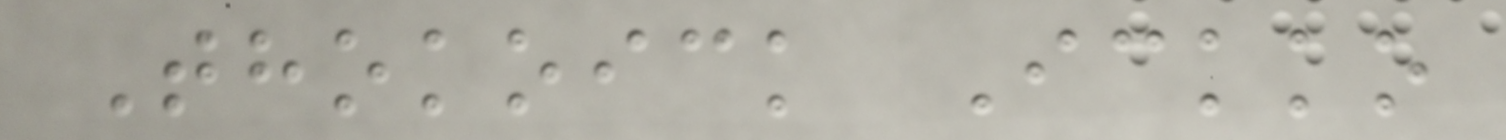Thokoick Ickko
